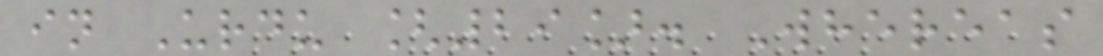in Urdu [29]. Whereas
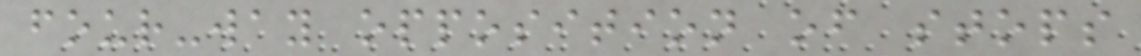four-way opposition of stops
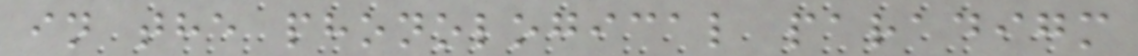in the phonological paradigm
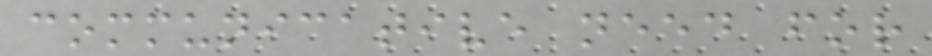communicative need for
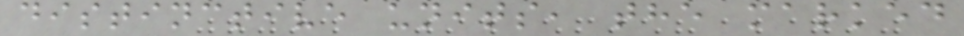distinctive units, the marked
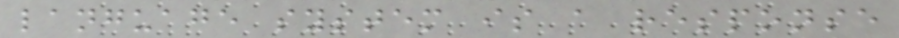language system is a response
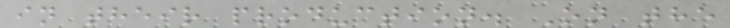in their production. On the
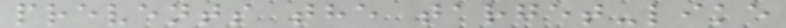prevents the target-like
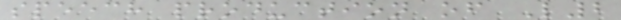speech production of L2
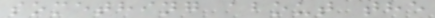something about the
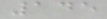145
